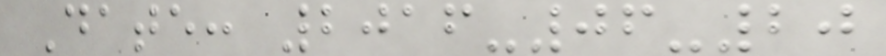Date: 2016-06-20
